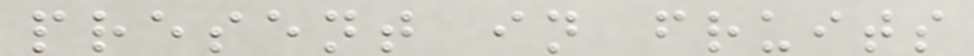present in fruits
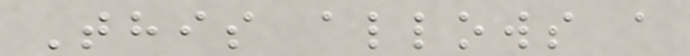This allows a
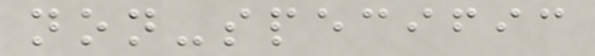non-specific
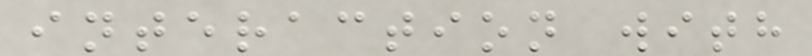interaction with
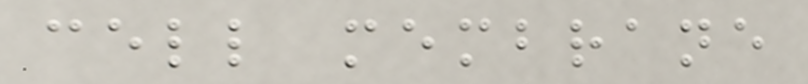cell membrane
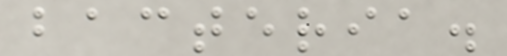bacteria.
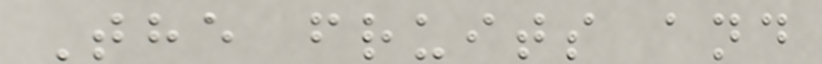The fruits and
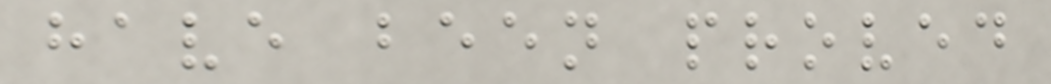have been proved
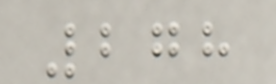278
